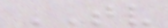TV
